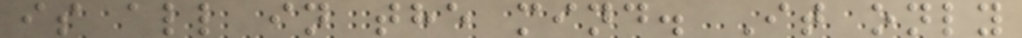is all in the mind. It only
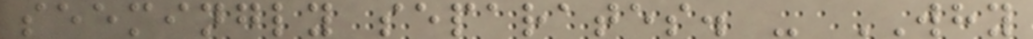seemingly separates. - WHY
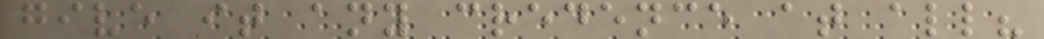give it any credence at all?
